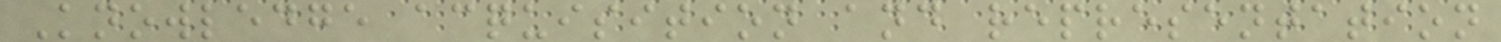Knowledge acquisition and representation
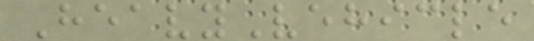HeavyVehicle
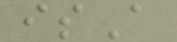isA
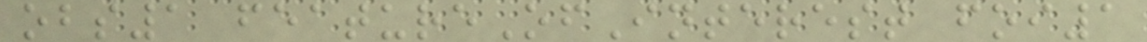obs1 featureOfInterest foi1
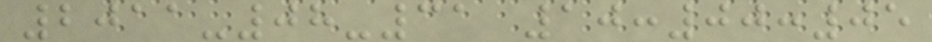2011-08-31 10:00:05
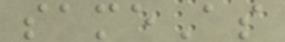sameAs
